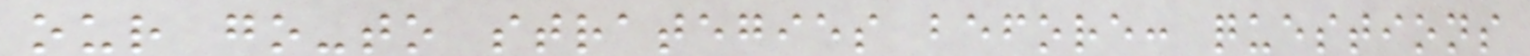our go-to strategies before: questions
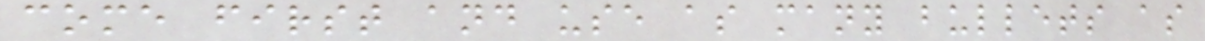come first and use as many bullets as
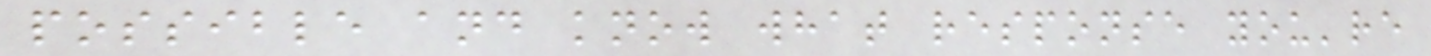possible and know what response you're
